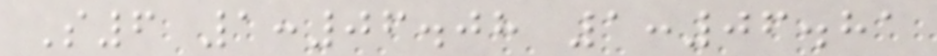S6 1:06.08 1:06.81
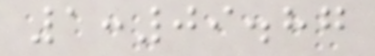1:09.87
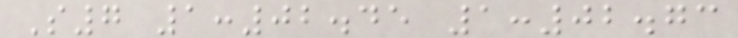S7 1:02.45 1:02.73
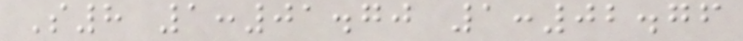S8 1:01.70 1:02.76
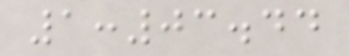1:03.44
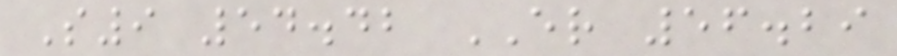S9 54.42 ER 56.29
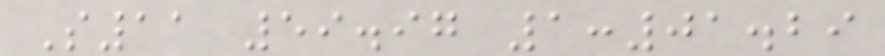S11 59.97 1:01.29
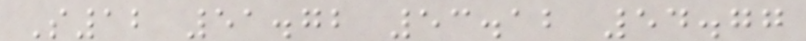S12 51.72 53.12 54.77
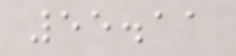55.11
